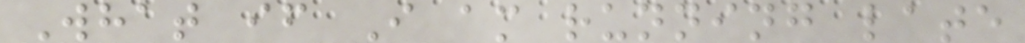What if I am running late
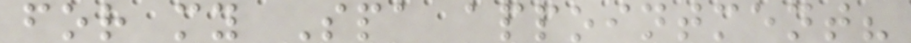for my Spa appointment?
